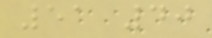51 40
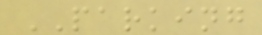PARKING
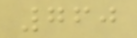760
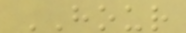HOUR
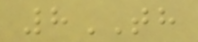8TH
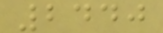2440
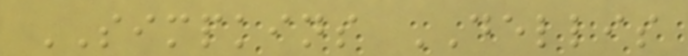SIMPKINS DELLIS
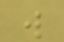w
